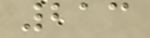213
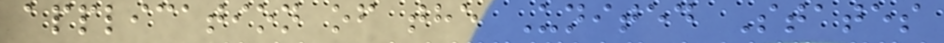application of the United States
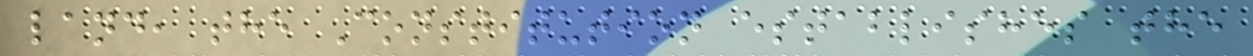land, the Constitution establishes the
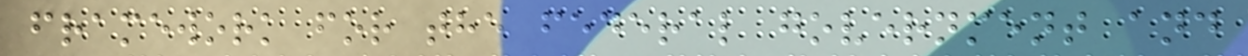framework for the federal government and
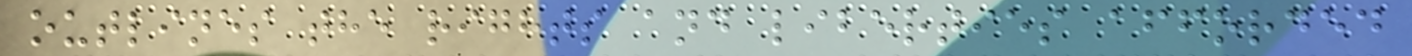outlines the rights and liberties afforded
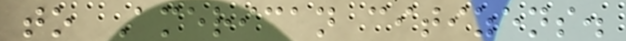to American citizens.
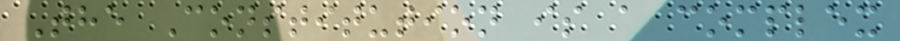The Constitution is a complex
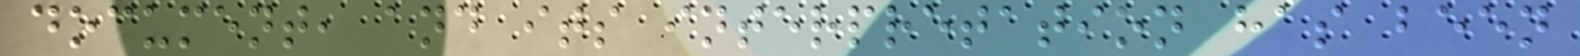document, and its interpretation has been
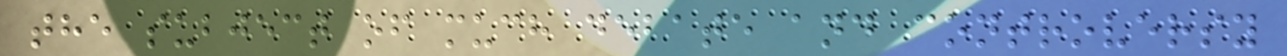the subject of much debate and controversy
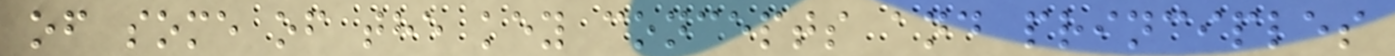of some of the key concepts and principles
